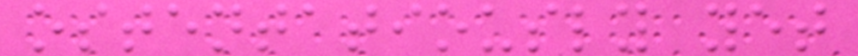ostentatiously yet
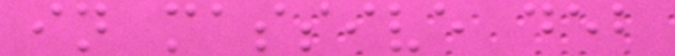in massive deb
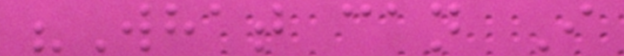"What can I
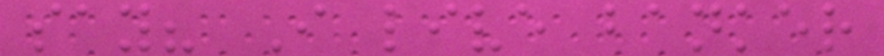say? I live banker
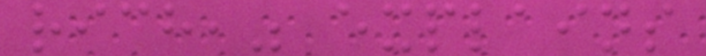rich," explains
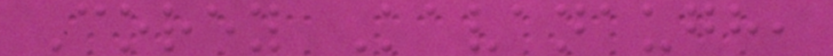Corey Kavanaugh,
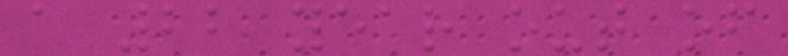a 22 year out of
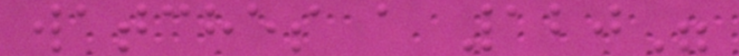watches a 120"
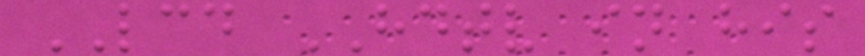LCD HDTV in his
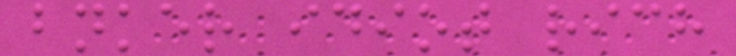bnker idiot rich
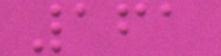161
